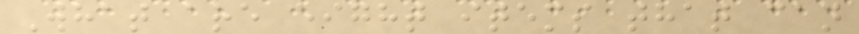What are eight items that can
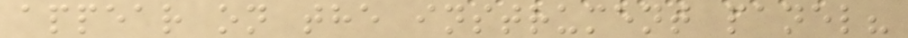appear on the instrument panel?
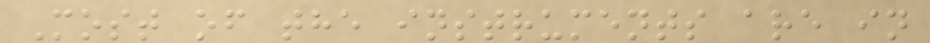Most of the instruments are in
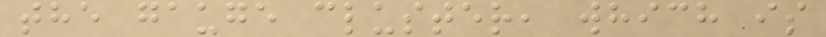the gauge cluster, which is
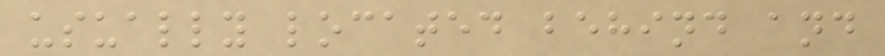usually located behind and
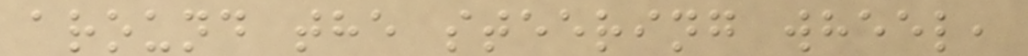around the steering wheel,
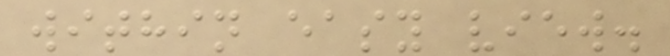within easy view.
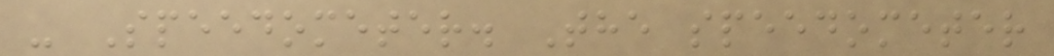- Speedometer. The speedometer
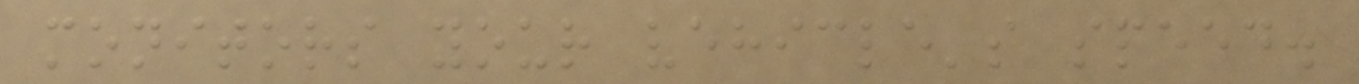monitors your vehicle's speed.
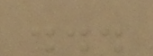...
